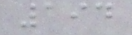194
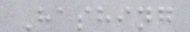Hashing
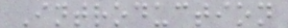Introduction
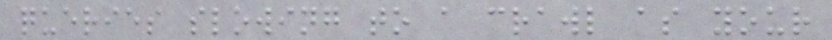queries slowing to a crawl as your
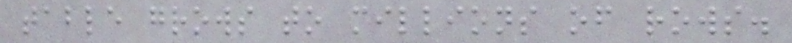table grows to millions of rows.
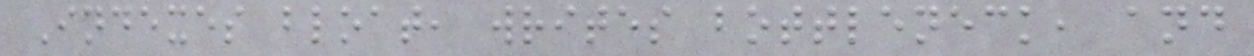Indexes bloat, writes bottleneck, and
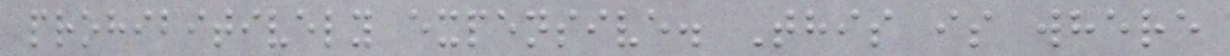prohibitively expensive. This is where
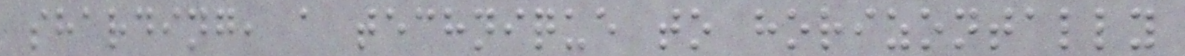sharding, a technique to horizontally
